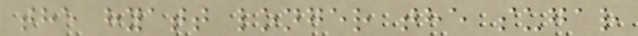the hyatt longer the sugar
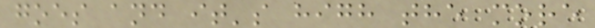goes and it's high the more
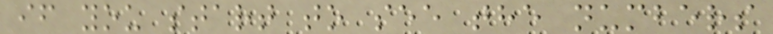if you start to see the numbers
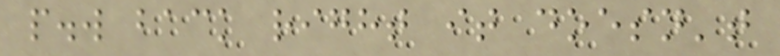p.w back right it doesn't
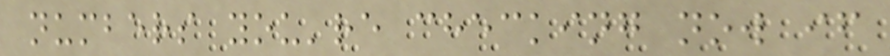numbers you're checking now if
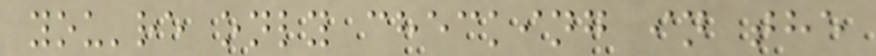you're only checking in the
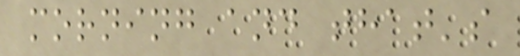morning and that's
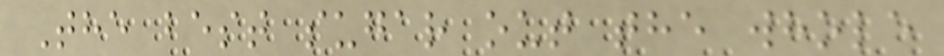The best sugar out the whole
